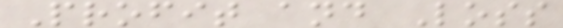Profit and Loss
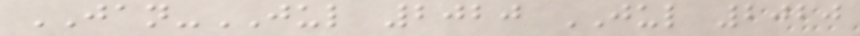JAN-JUL 2020 JUL 2020
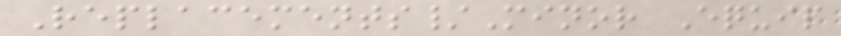Replacements/Minor Equip
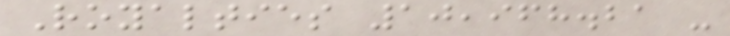Royalties 10,968.21 -
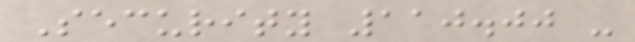Security 110.00 -
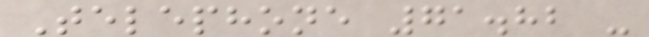Telephone 71.82 -
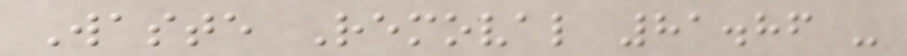Waste Removal 81.86 -
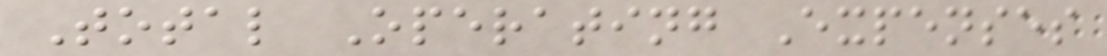Total Operating Expenses
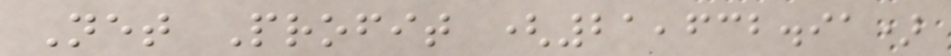Net Profit (21,632.91)
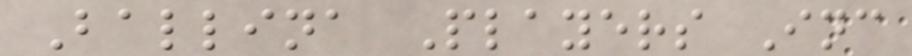Ballina Players Inc
